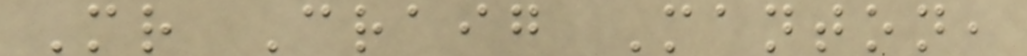Mr Craig Manton,
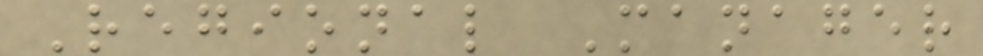Regional Manager
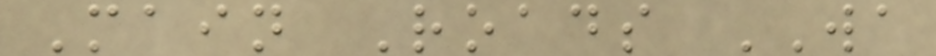Main Roads WA
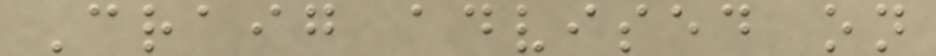Craig advised on
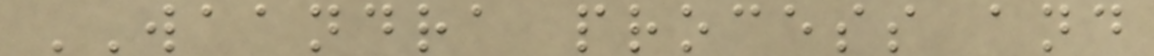WAANDRA process and
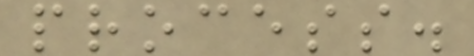process.
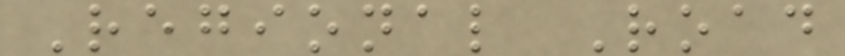Regional Road
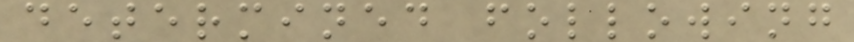determined following
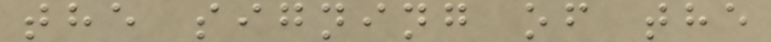the signing of the
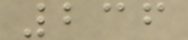236
